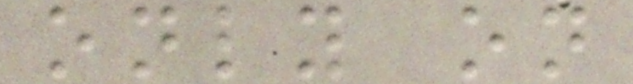only on
